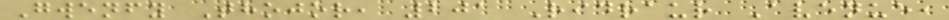Gwenfy Thojor, 201 Ridraur Avenue,
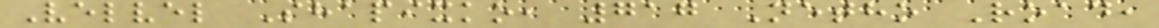Velvel Shapixko, 717 Netho Road,
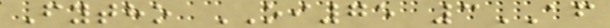Fytho OI75 3AF
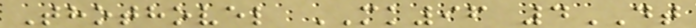Thothovel MK96 4DT
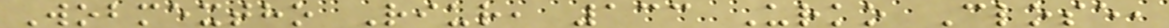Wobmextho Riur, 133 Urko Close,
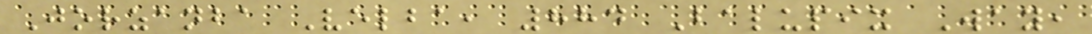Jorzanba Velba, 884 Balupix Way,
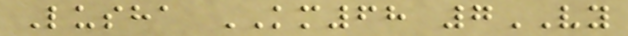Lusha KM68 7VY
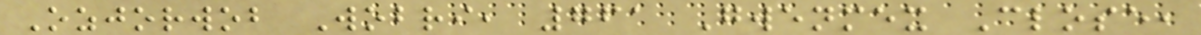Ozjorwob Wobri, 761 Gwenmex Close,
